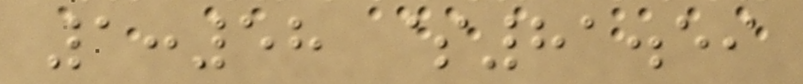1:58 $81.59
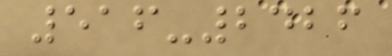516-2426
